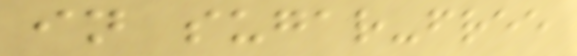in sugar-free
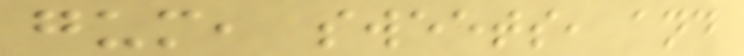gum, sweets, and
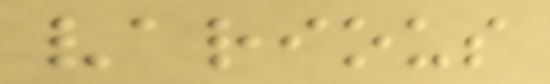various
